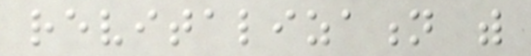revitalization with
